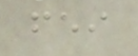fei
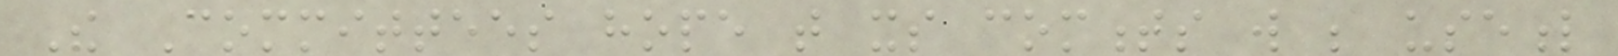The Committees hope that its comments will be useful
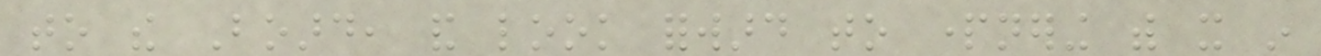to the Board, and look forward to partnering with it in
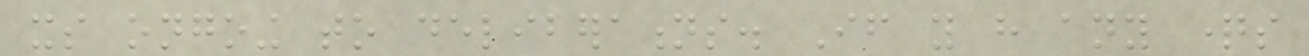its ongoing to deliberations. If you have any questions
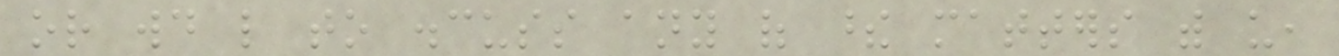or would like to discuss any of these matters with us,
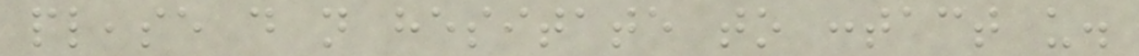please do not hesitate to contact us.
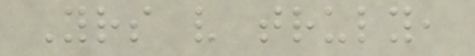Yours very truly,
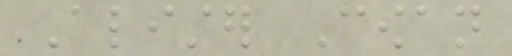Alister Cowan
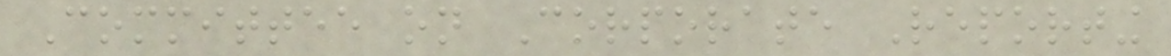Committee on Corporate Reporting
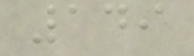149
